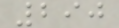290
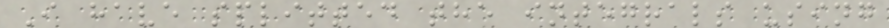I have splitted the integrals using
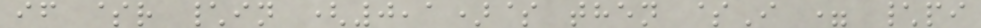if $r \in (0,1)$ then $I = \pi
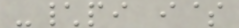-\pi i$
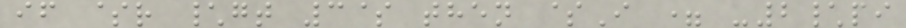if $r \gt 3$ then $I = -2\pi
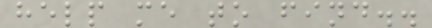help me to find..
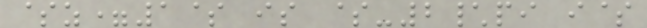$z=1$ is $-2\pi i$
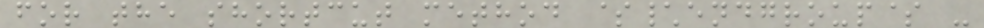for the shortcut method $\endgroup$ -
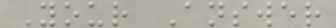Your Answer
